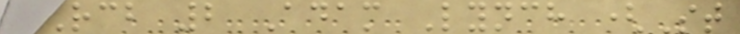RCB 2 Adam Lynch (St
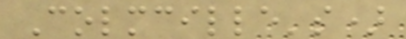Colmcille's)
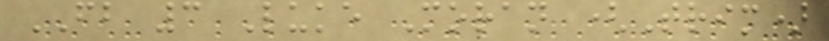FB 3 Luke Moran (Trim)
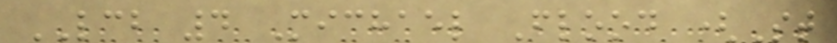LCB 4 Michael Flood (St
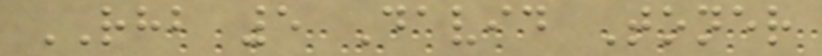RHB 5 David Toner
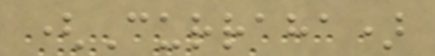(Curraha)
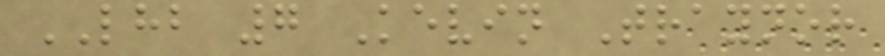LHB 7 Kevin Traynor
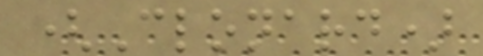(Clonard)
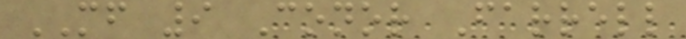MF 9 Conor Farrell
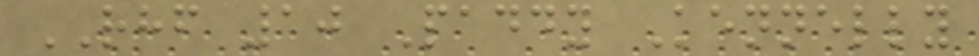RHF 10 Paddy Kennelly
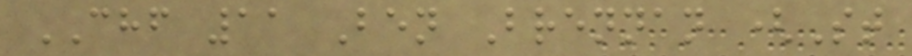CHF 11 Ben Brennan (St
